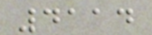4114
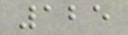125
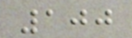100
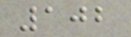102
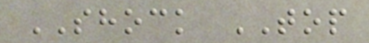SHOCK TOP
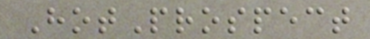HotProspect
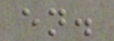en.
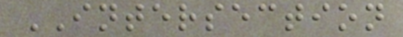INTERSECTION
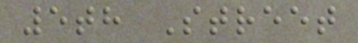5th Street
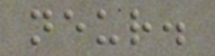neur.
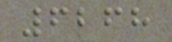6268
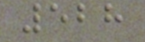528
